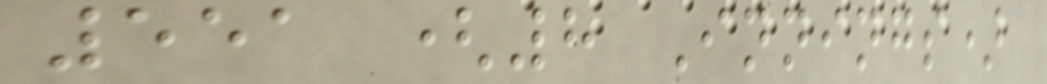551 (8 Innings)
